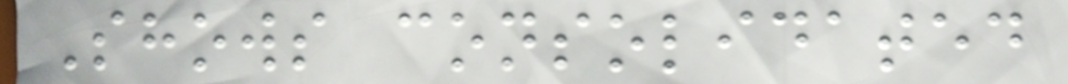Shows consolidated
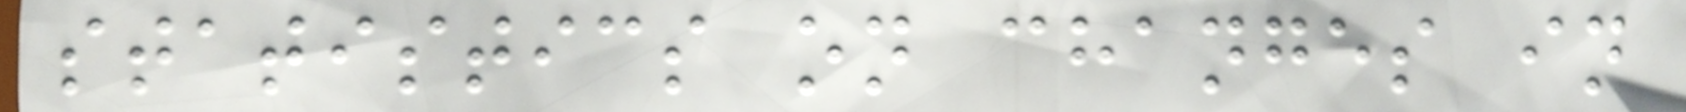statistics on changes in
